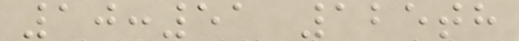10:51 125th
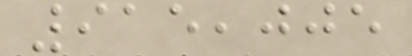915,005
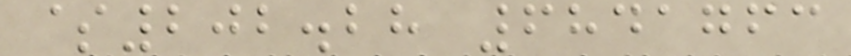$202.28 6841763
